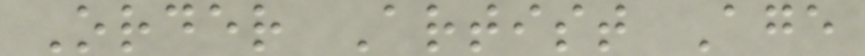Order Artist Age
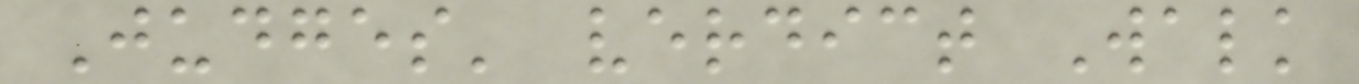Judges' verdict Walk
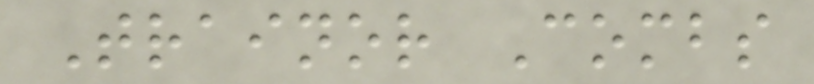Trainor Combs
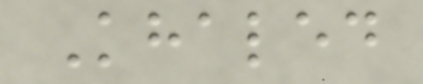Khaled
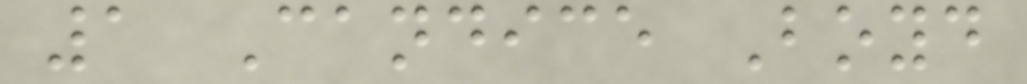1 Candice Boyd
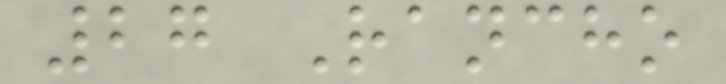27 Rancho
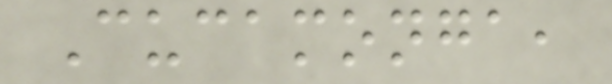Cucamonga,
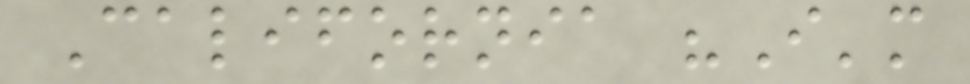California "I'm
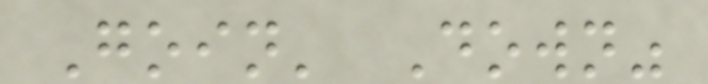Goin' Down"
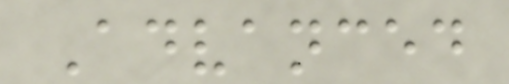Advanced
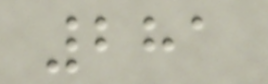281
